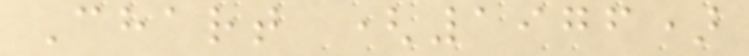Chart (1976)
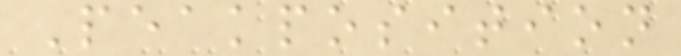Peakposition
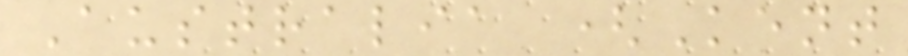Australia (Kent
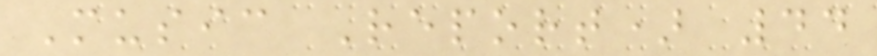Music Report) 44
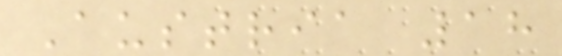Austria 18
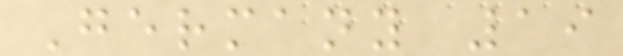Germany 19
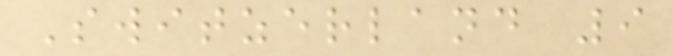Switzerland 9
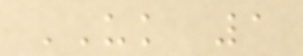UK 1
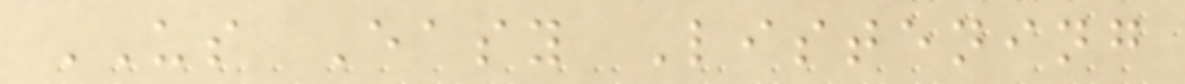US Easy Listening
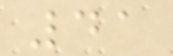41
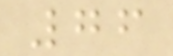76
